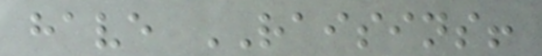have RAISINS!
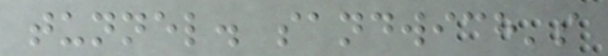tunnel. sandwich's
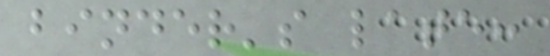binder's late:
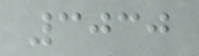3030
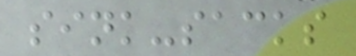sink-sacks
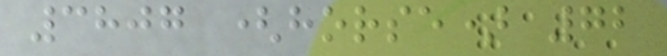3807 (horse) 72
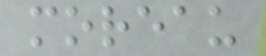moreau
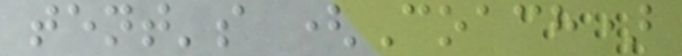tent's (Coach)
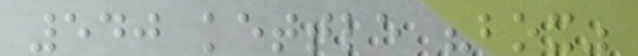540 kettle "box"
